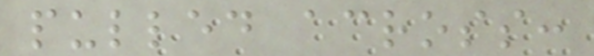pulled across:
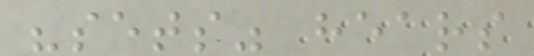"sets" hears
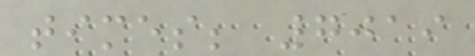times; 7019
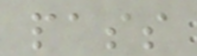pass
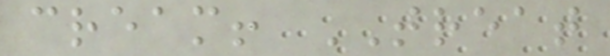cream! TREAT
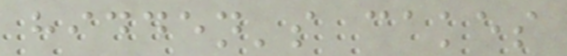hidden's cakes
